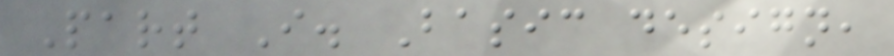Part I. Basic design,
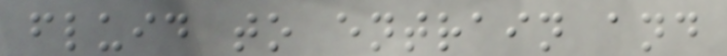fluid to entrain and
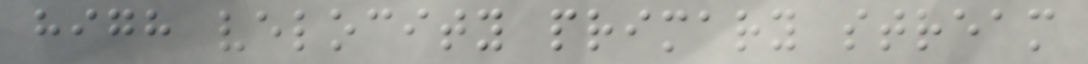high velocity primary stream
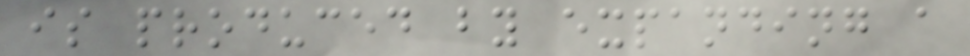is produced by expanding a
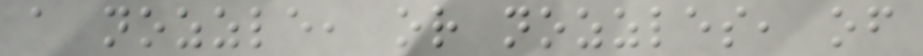a nozzle, or nozzles, of
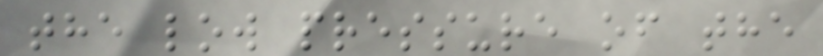the low pressure of the
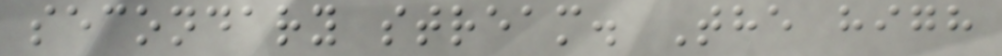secondary stream. The high
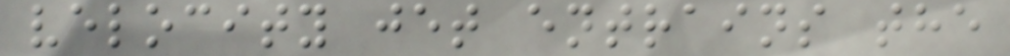velocity jet entrains the
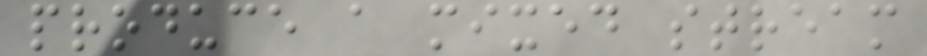produce a mixed stream
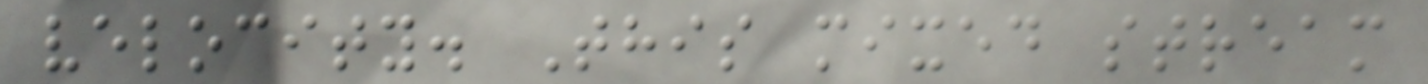velocity. This mixed stream
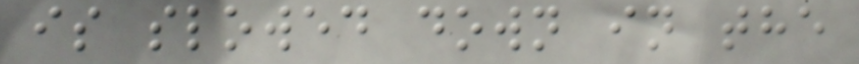is slowed down in the
